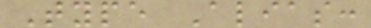Type Alias:
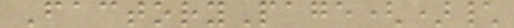FactoryPage()\
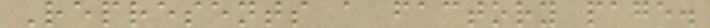Represents a factory page.
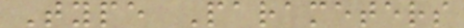Type Parameters
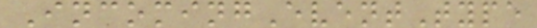IncomingEventType
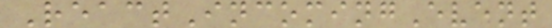ReactIncomingEvent
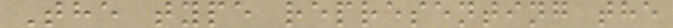The type representing the
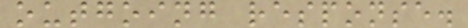outgoing response.
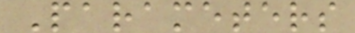Parameters
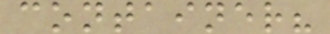container?
